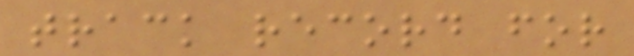track record for
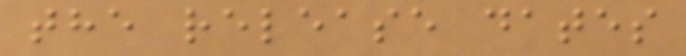the release dates
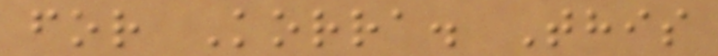for Korra. This
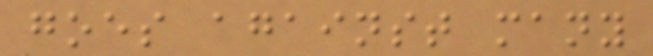goes against many
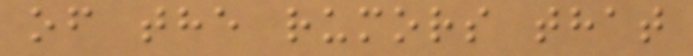of the rumors that
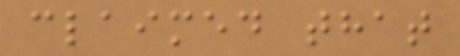claimed that
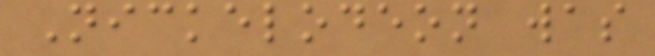Nickelodeon was
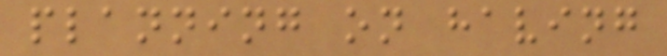planning on having
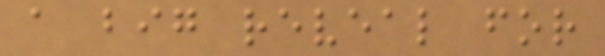a big reveal for
